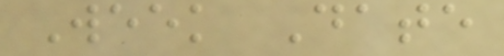Week Date
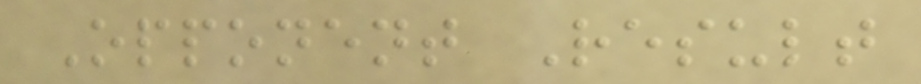Opponent Result
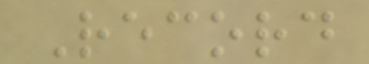Record
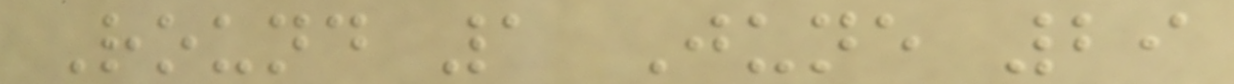Round 1 June 29
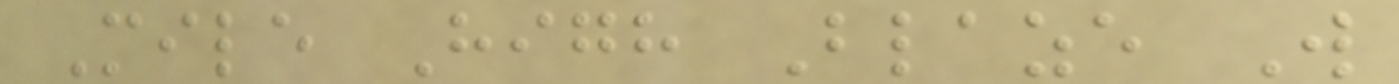Mile High Blaze W
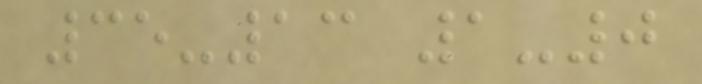35-13 1-0
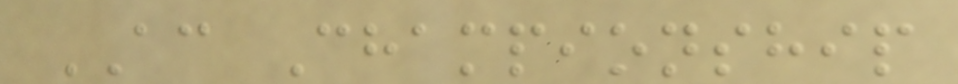AC Championship
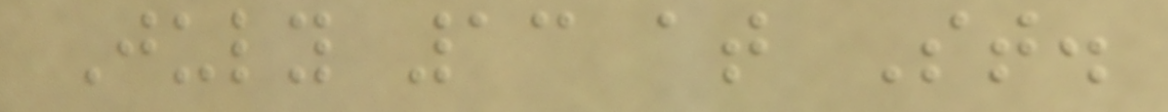July 13 at St.
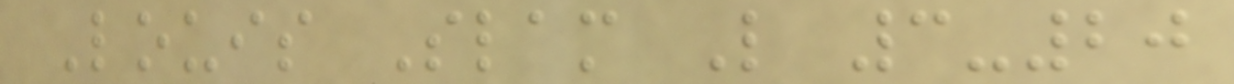Louis Slam L 3-20
